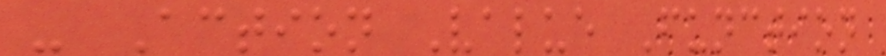- Action Value Function
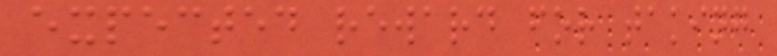expected reward for taking
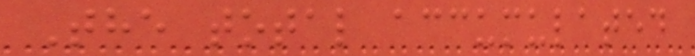The total accumulated
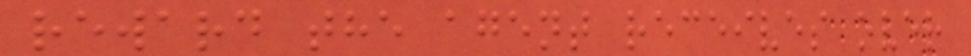reward the agent receives over
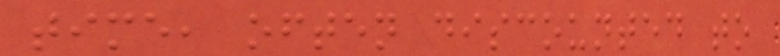time, often discounted to
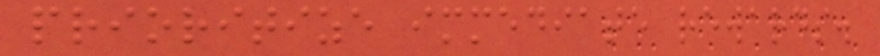prioritize immediate rewards.
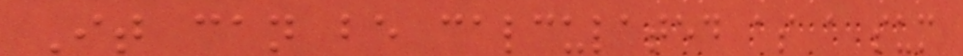It can be calculated as a sum
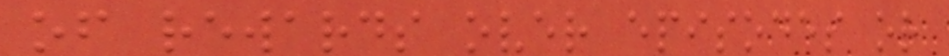of rewards over episodes or
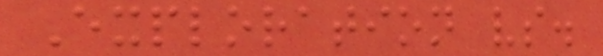Exploration vs.
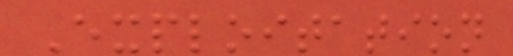Exploitation
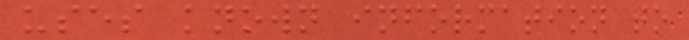uses known information to
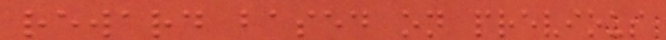reward based on previous
